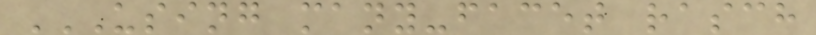USING MANY-FACET RASCH
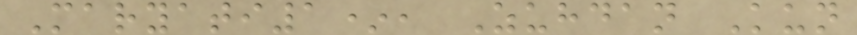Maryati1*, Zuhdan Kun
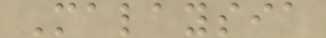Malaysia
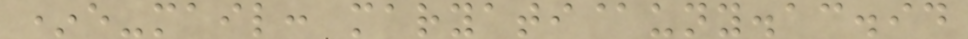*e-mail: maryati@uny.ac.id
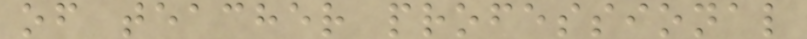of teacher professional
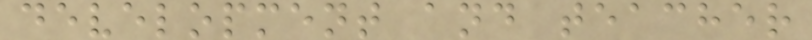development and teacher
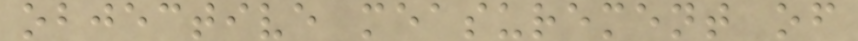objective measurement of
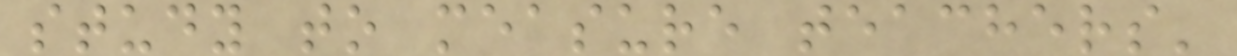study to measure teachers'
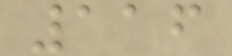116
